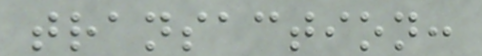transaction:
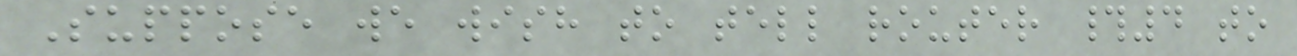Suppose we wish to tell router #4 to
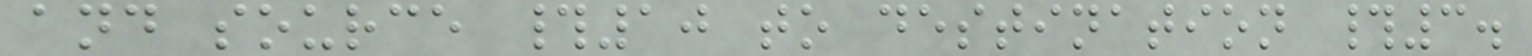and source #10 to destination #3.
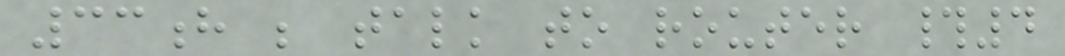33h ; talk to router #4
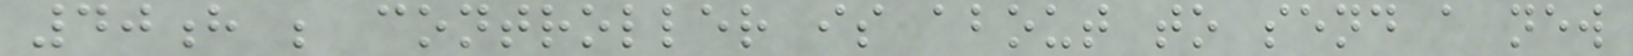40h ; controller is about to send a new
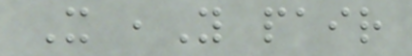X ,Y pair
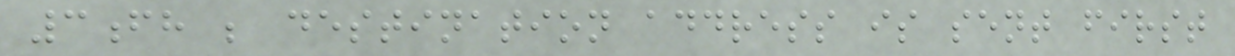3fh ; destination address is sent first
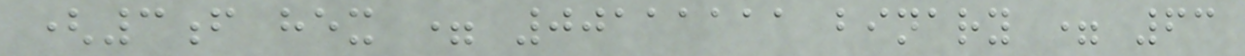(3f hex = 00111111 binary = 63
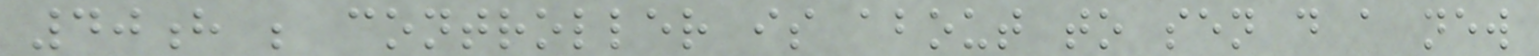40h ; controller is about to sen d a new
